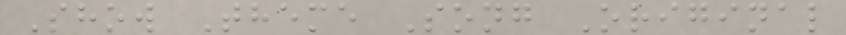Show Theme Song Original
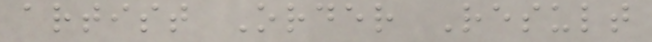artist Order Result
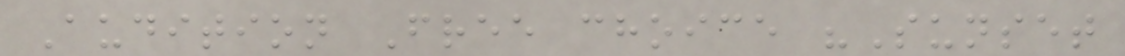Audition Free choice "Sunset
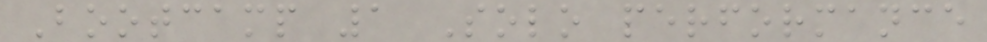Bootcamp 1 Solo performance
